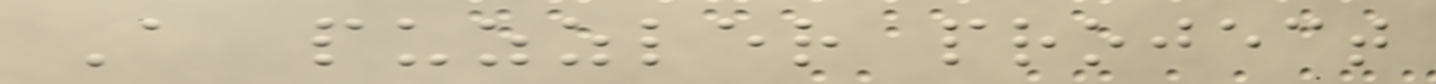A puzzler project
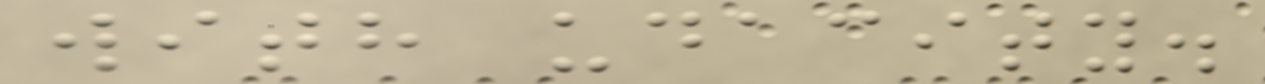with udacity.
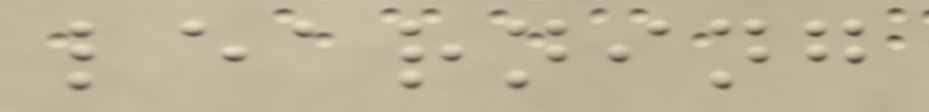learning
